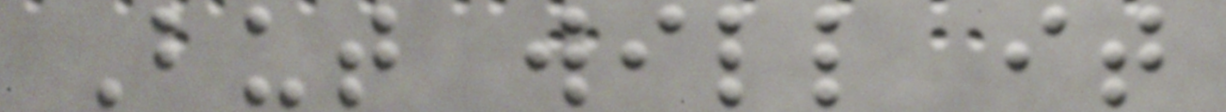But will it
